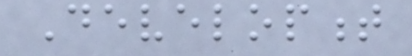Development
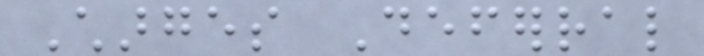Charges Deferral
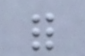for
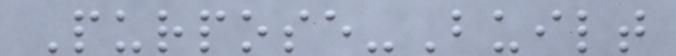Purpose-Built
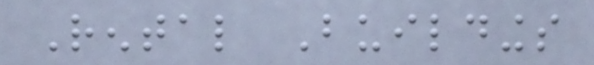Rental Buildings
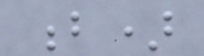b)
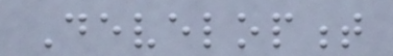Development
